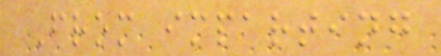From imparting
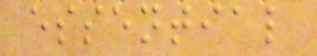essential
